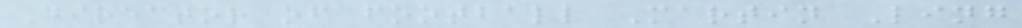Director of football Martin Ling
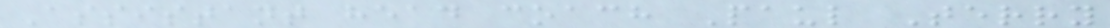Assistant head coach Paul Terry
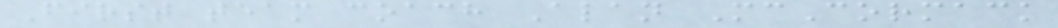First team coach Alan McCormack
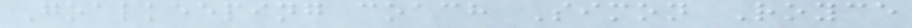Goalkeeping coach Simon Royce
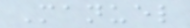Manuel
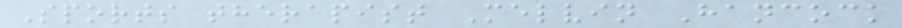Sports therapist Melvin Hancock
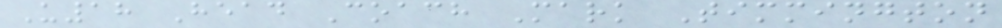U18 Head Coach Mark Timmington
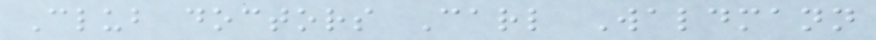Club doctors Carl Waldmann
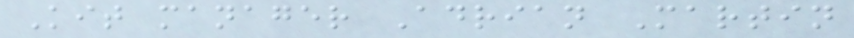Kit manager Adrian Martin
